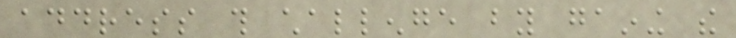address this challenge by gaining the
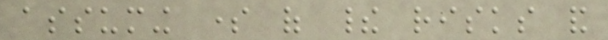assuming some of their risks and
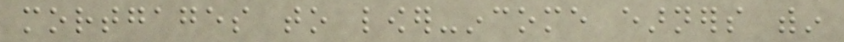mortgages to lower-income earners within
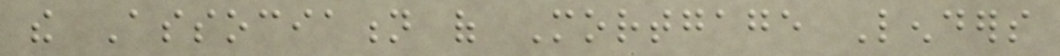the Association of Mortgage Lenders
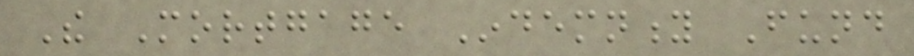The Mortgage Indemnity Fund
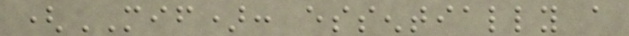(MIF): essentially a
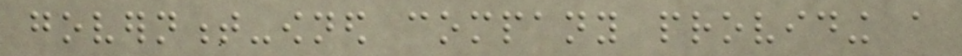government-owned company providing a
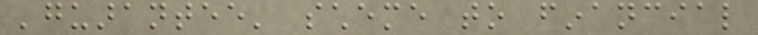'guarantee' scheme to financial
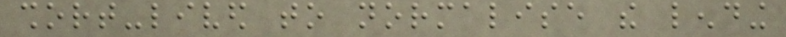short-lived to normalise the lending
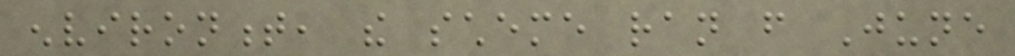environment, the scheme ran from June
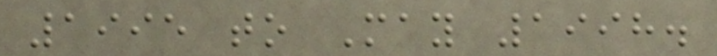1995 to May 1998.
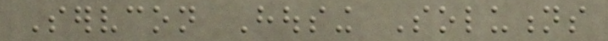Servcon Housing Solutions
